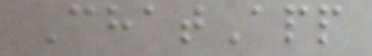ChatApp
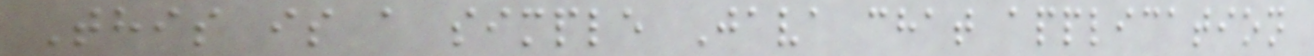This is a simple Java chat application
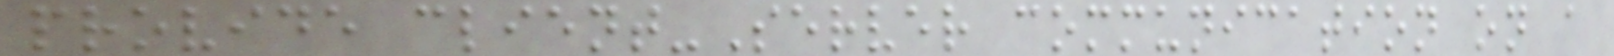provide client-Server communication on a
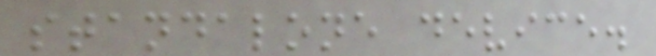standalone device.
